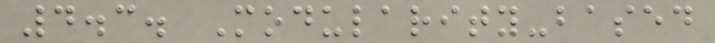4.3. Modularity-based
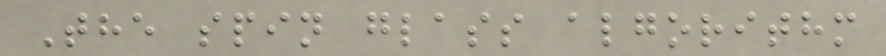The spin glass algorithm
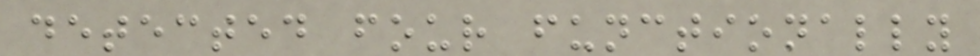detected four functionally
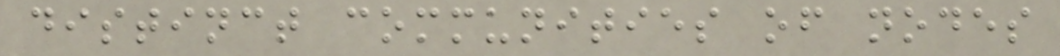distinct communities of nodes
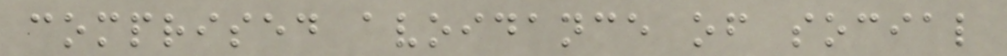comprised avoidance of social
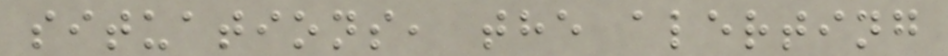situations, the alerting
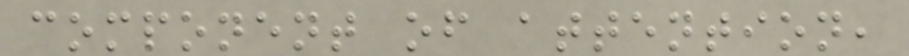component of attention,
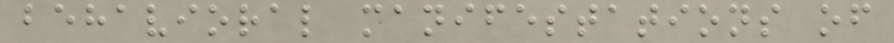behavioral manifestations of
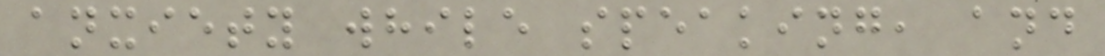anxiety while speaking, and
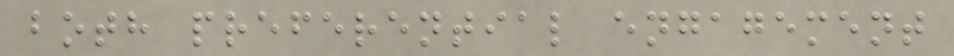both preferential engagement
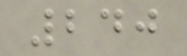240
